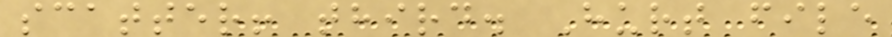scatter! third. Hurt file
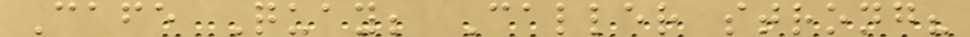Cafe Quay; Caller strong?
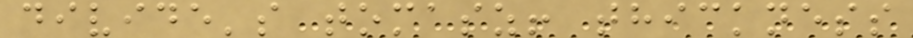divide's tomasz! thickness
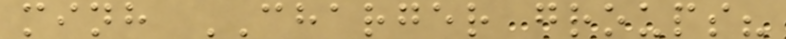minh CHARGER groups?
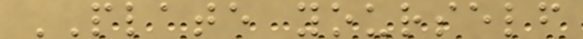PLATE yourself
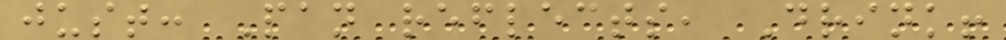just: Pan reflects, Drink!
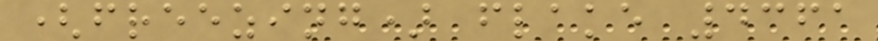(freezing) flake 4361
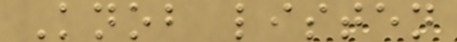Knob listen
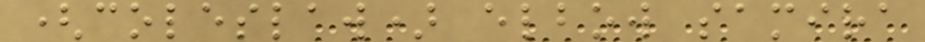(coleslaw) elbow samira
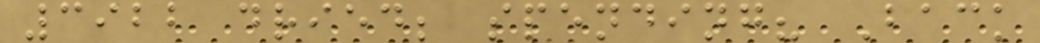3922 dried; spending? Back
